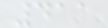411
